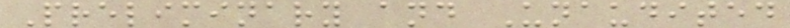Preliminary and Unaudited
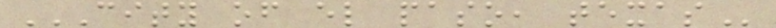CITY OF EL PASO, TEXAS
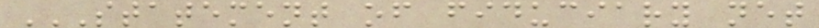STATEMENT OF FIDUCIARY NET
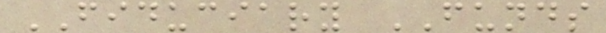FIDUCIARY FUNDS
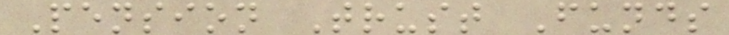Pension Trust Funds
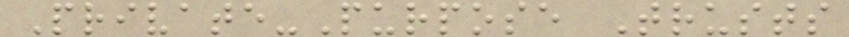Private-Purpose Trusts
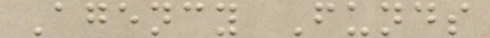Agency Funds
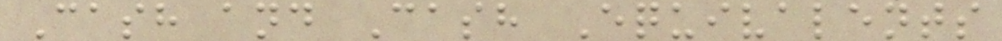Cash and Cash Equivalents
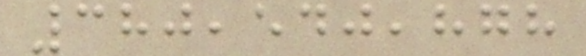380,540,878
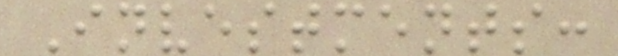Investments:
